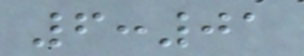6:01
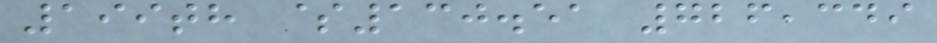199th $130.51 726,349
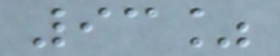93%
